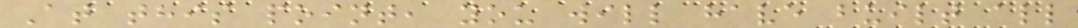At this point, you will have built all
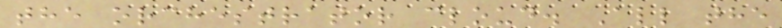the orchestrator cloud. All the
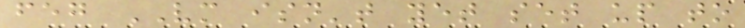feg VM isn't yet set up to
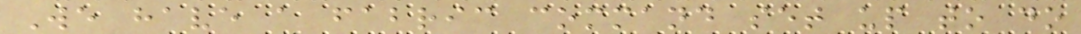We have a fabric command set up to do
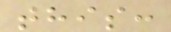this:
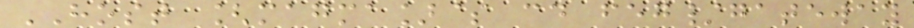HOST [magma]$ cd feg/gateway
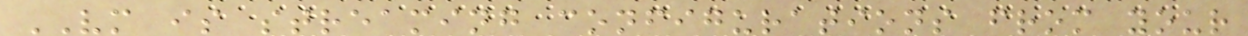VM is streaming configurations from your
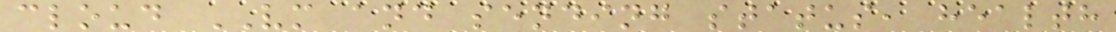cloud VM and sending status, health
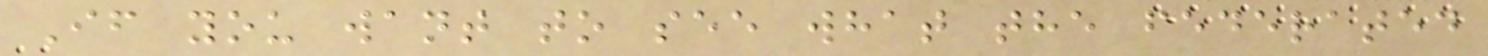If you want to see what the federated
